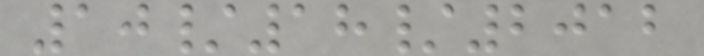10/18/2012
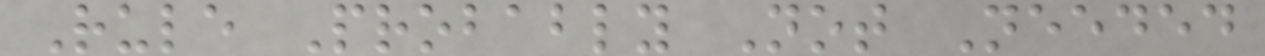Rule Probably Not Needed
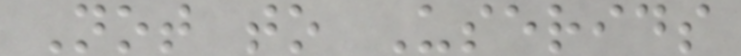Not to Userids
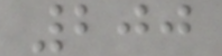200
